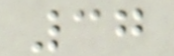37
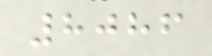8086
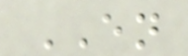EN
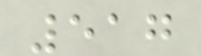517
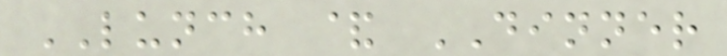LUNCH & DINNER
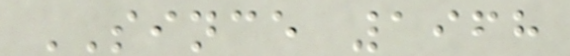SINCE 1968
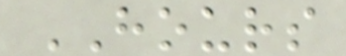HOURS
